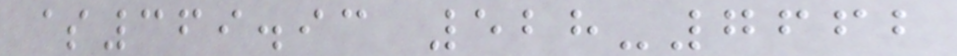$369.93 528-7662
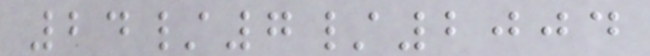24/7/2004
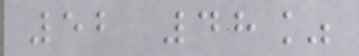52 48%
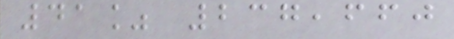41% 237,660
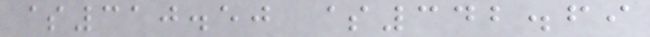$310.50 $342.69
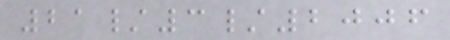21/3/2006
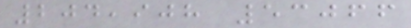204,908 53066
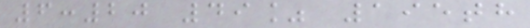6:20 49% 195th
